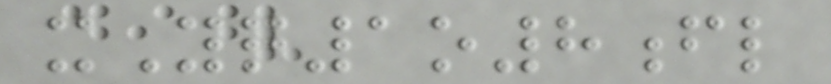xYq1o8fl
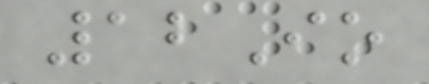12Io
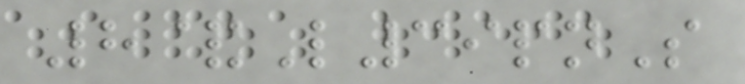8&L39pnS
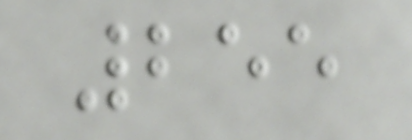255
